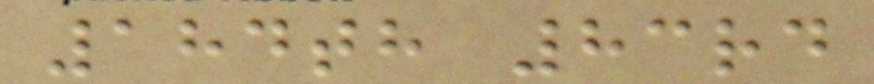184th 83rd
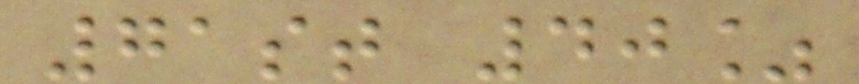71st 40%
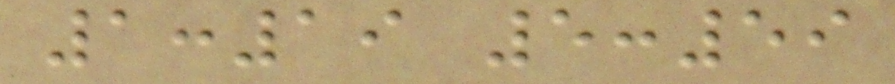1:19 5:59
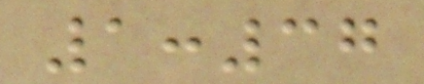1:37
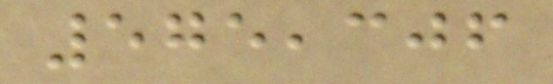575,306
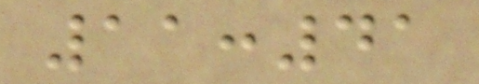11:41
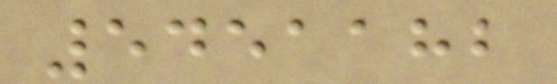5451182
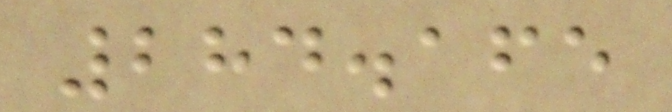284.165
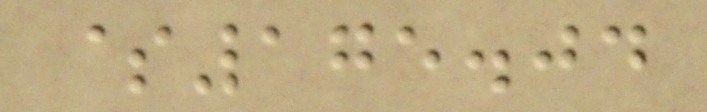$175.04
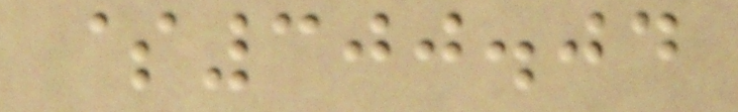$300.04
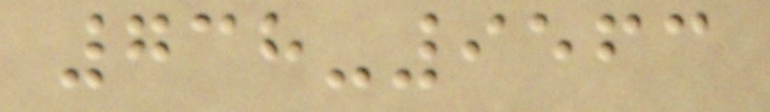738-9563
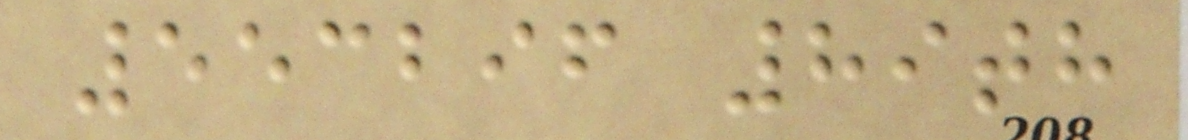553296 89th
